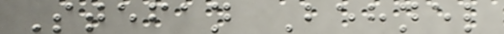Stefan Behnel
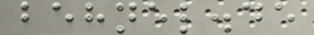behnel.de
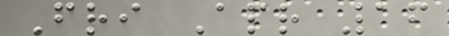Fri Apr 16
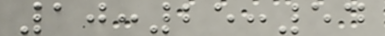10:25:54
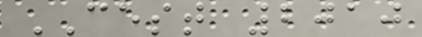CEST 2010
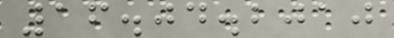16.04.2010
